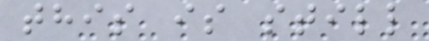this is still
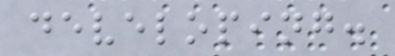developing.
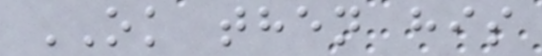OK then his
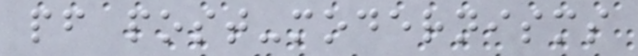pf post-modernisms
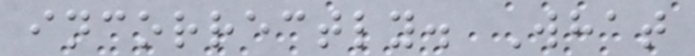incorrectly. What
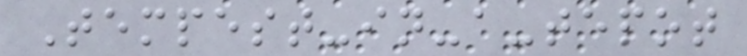Tempest-in-a-tepot
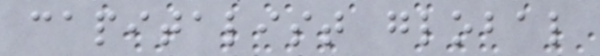capitalist global
